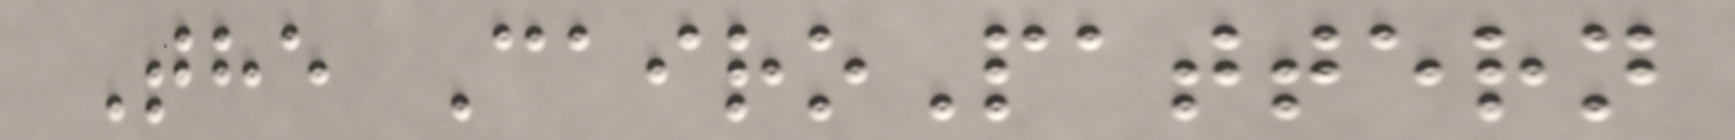The CairoPattern
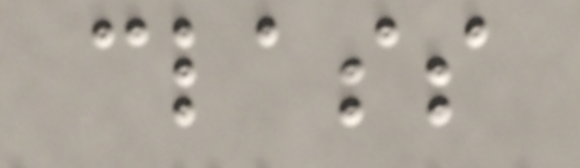class
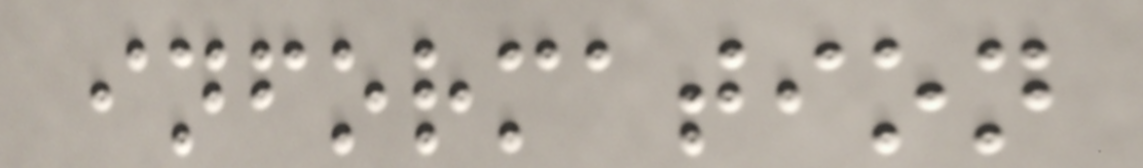information
